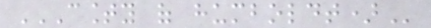COUNTY OF HUMBOLDT)
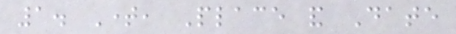1. Time, Place and Date
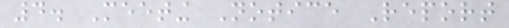4. Meeting Notice Report
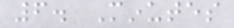6. Minutes
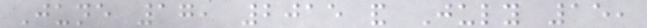June 17, 2015 and July 15,
